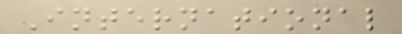International
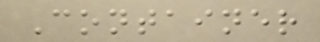Container
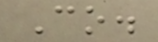Co.
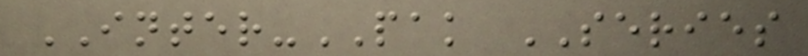INTER-PAK SERIES
